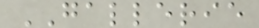GALLERIE
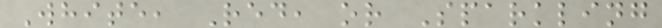White, Red, or Sparkling
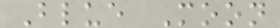Blue Moon
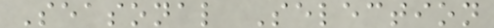Seasonal Selection
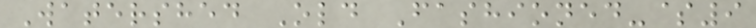Watershed Old Fashioned-$9
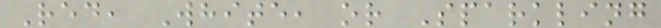Red, White, or Sparkling
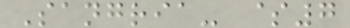Sangria- $7
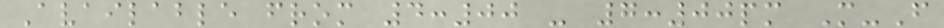Available from 4:00 - 7:00pm M-F
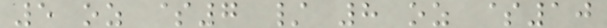5 oz $7 / 8 oz $10
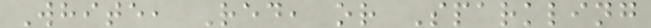White, Red, or Sparkling
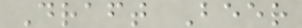Draft Beer
